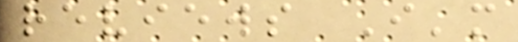reviews I'm
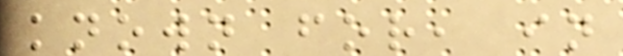known for, in
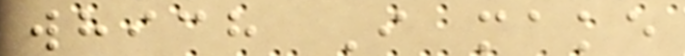which I make
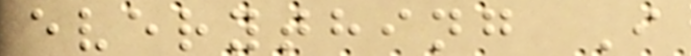everything I
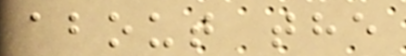about the
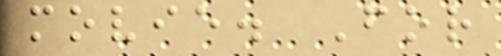movie. For
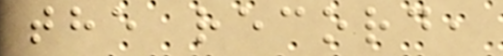the record,
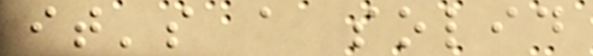it's a solid
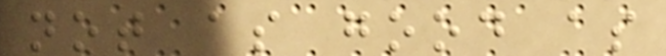not as good as
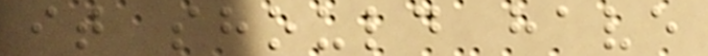it should have
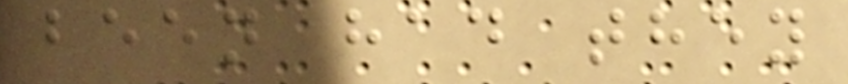been had they
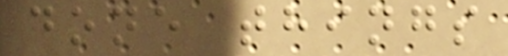done things
